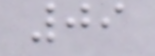09
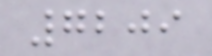7209
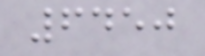6450
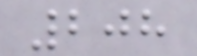208
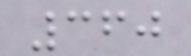360
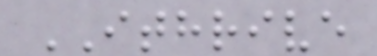ITHRIVE
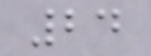24
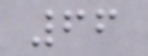66
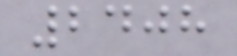2408
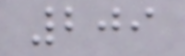209
